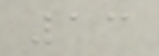13
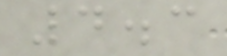4.3
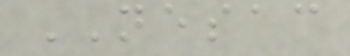NESAC
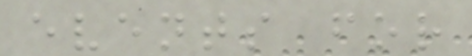events for
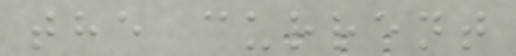the current
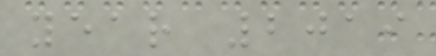year 2019
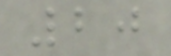20
